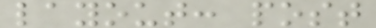layout: post
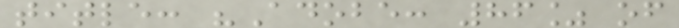title: "Adobe: 86% of
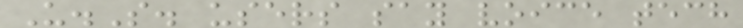U.S. users say voice tech
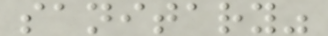sanitary"
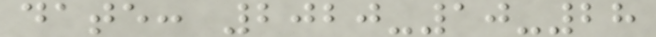date: 2020-10-28
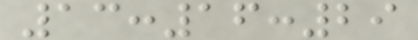13:16:29
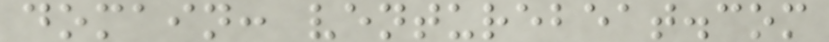domain: venturebeat.com
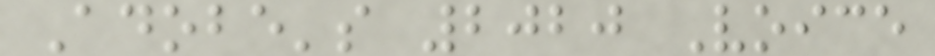Adobe's 2020 Voice
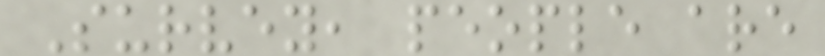Survey, people are
